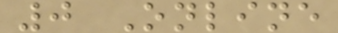0 Online
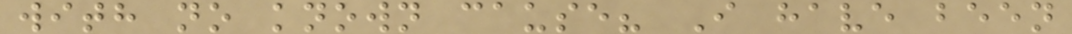with no known cause? I have been
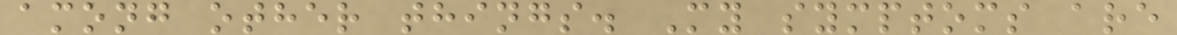among other things. My symptoms are
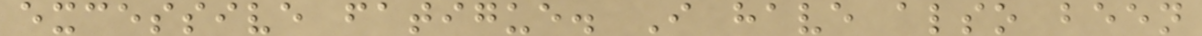excessive fatigue. I have also been
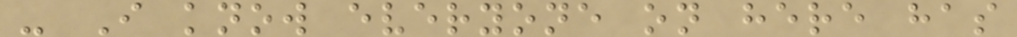- I know everyone on here has
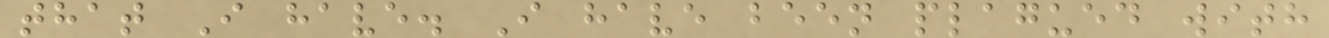that I have. I have been plagued with
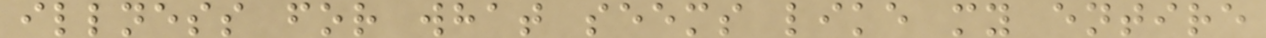illness for what seems like my entire
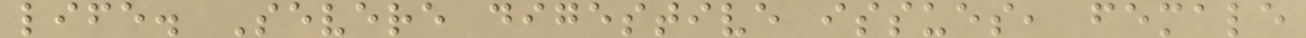life. Severe digestive issues, female
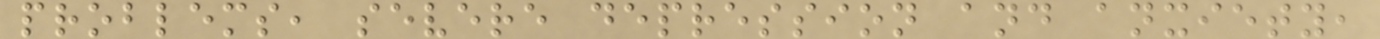problems, severe depression and anxiety,
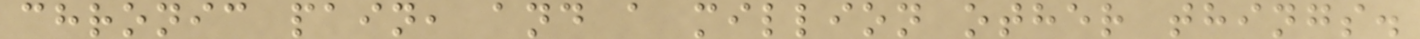chronic pain, and a million other things.
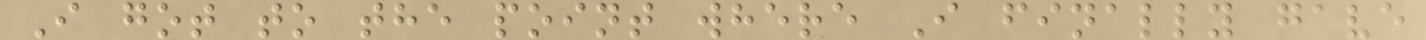I got to the point where I finally gave
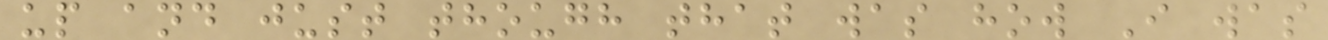up and just though that was how I was
